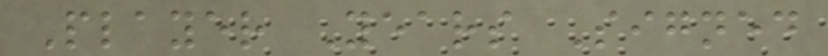Player Years Signed
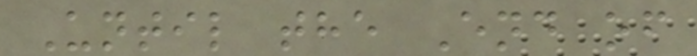Until the End of
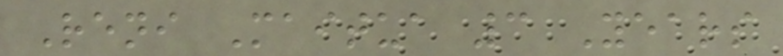Reni Maitua 3 Years
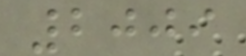2009
